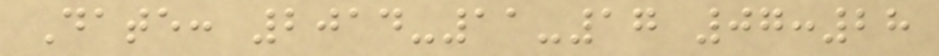Date: 2014-11-17 07:28
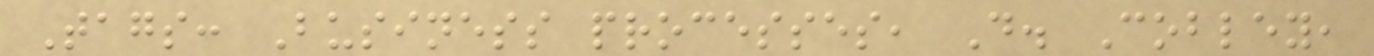Tags: Business processes, D. Cobley,
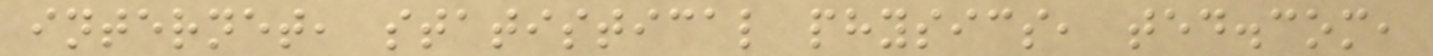internet, statistical physics, ted.com,
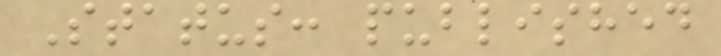Status: published
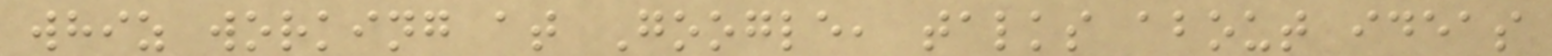whiz working at Google, talks about ideas
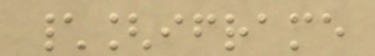\[iframe
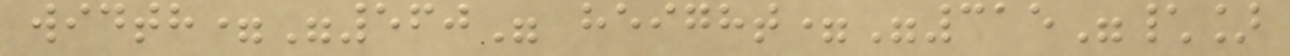width="560" height="315"\]
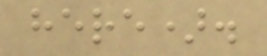here).
